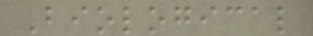Biological
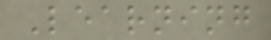Learning
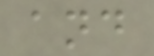and
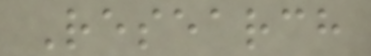Research
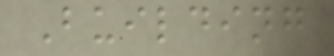Building
